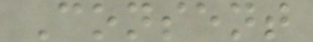Consent
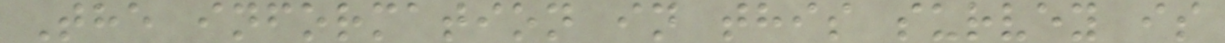The information in this survey is
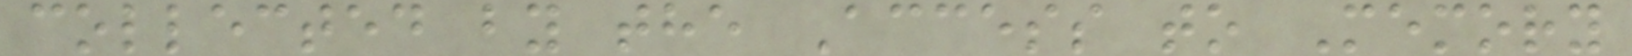collected by the Access to Memory
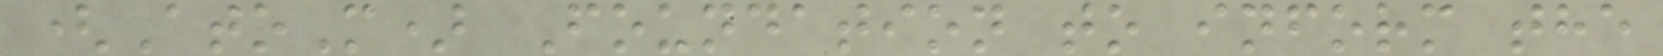(AtoM) Foundation to inform the
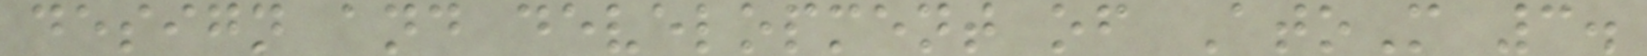design and development of AtoM 3.
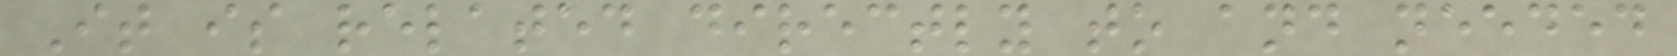It is related directly to and needed
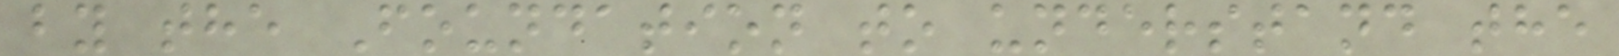by the Foundation to understand the
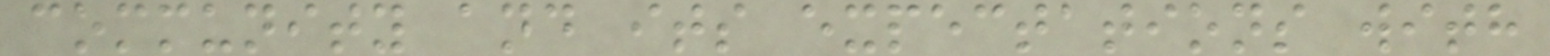community and its expectations with
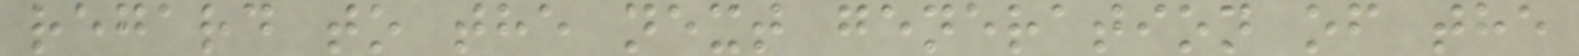regard to the next generation of the
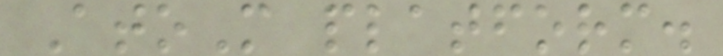AtoM platform.
